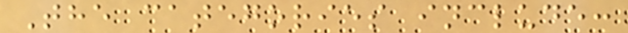The categories include:
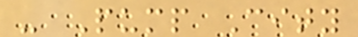- Pump City
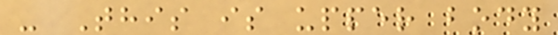- This is upper body
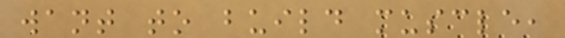want to build muscle,
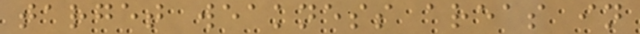target weakness areas in
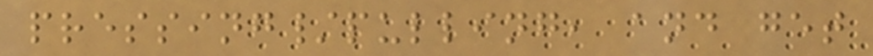pressing/pulling, and get
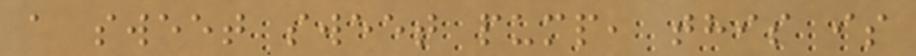a sweet sweet pump, this is
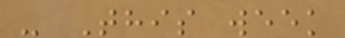- This week
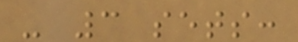- 3 sets:
